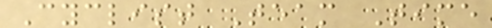Cyclist Team Time
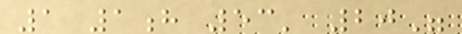1 1h 53' 20"
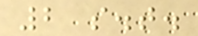2 s.t.
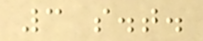3 s.t.
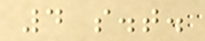4 s.t.
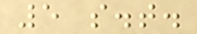5 s.t.
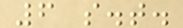6 s.t.
